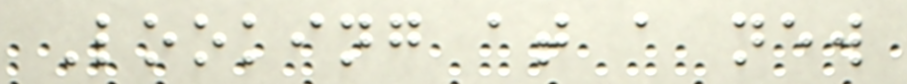Looking at a new
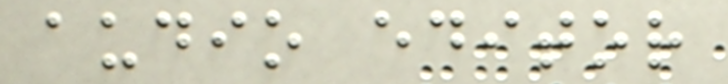audio editor
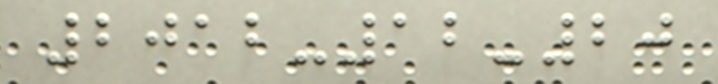2012-12-20
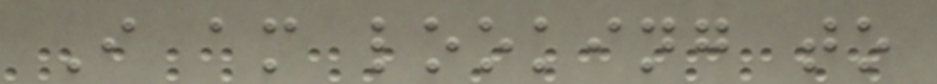I am looking to
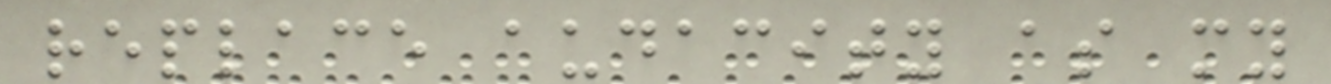replace audacity as my
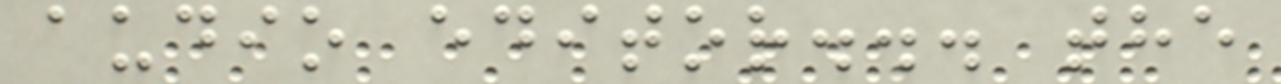audio editor... the
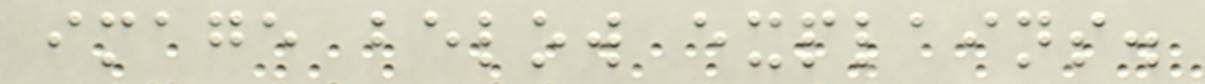image below explains.
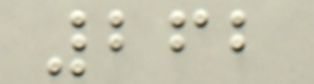262
